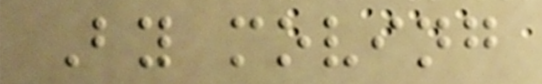By moving
